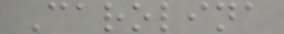Carolina
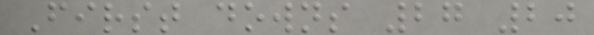First downs 27 20
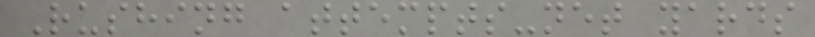Rushing attempts-net yards
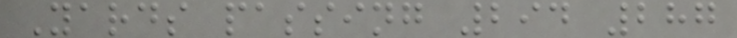Yards passing 294 287
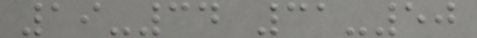19-34 31-50
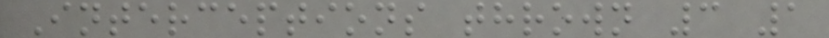Interceptions thrown 3 1
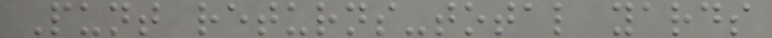Punt returns-total yards
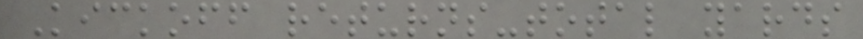Kickoff returns-total yards
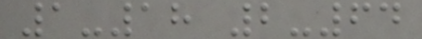1-18 2-64
